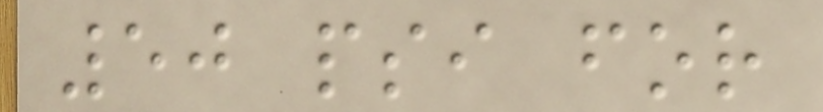50 psi for
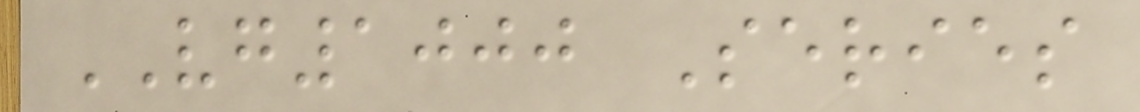VG1000 Series
